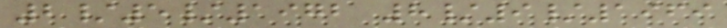2/5/1972 8/9/1969
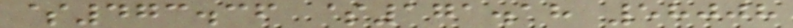$473.36 $171.18 58008
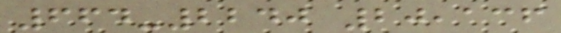664-2240 20,136
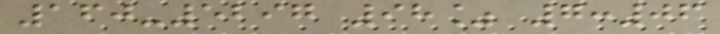160-5297 98% 7:06
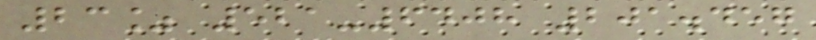23% 521-6408 201.457
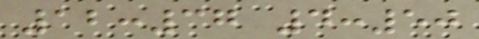12:37 4:50
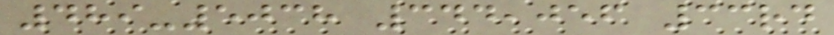489-5038 344,056 33rd
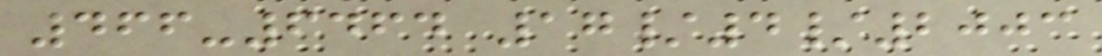466-6464 17/4/2003
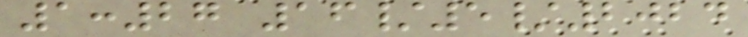1:27 16/5/2024
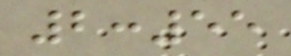2:55
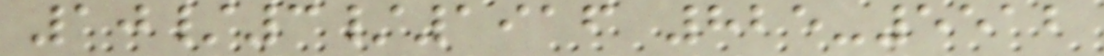10/3/1916 825-5512
